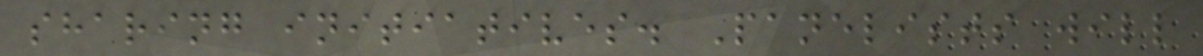sharing initiatives. Panelists will
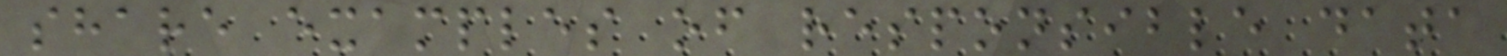share examples of responsible data
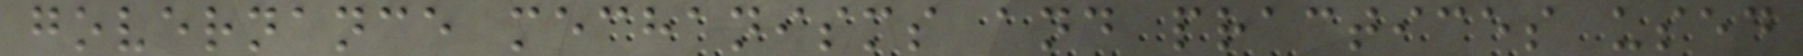governance mechanisms and practices used
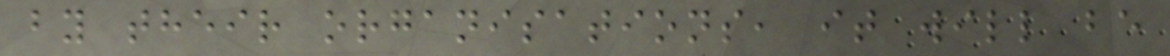by their organisations, it will be
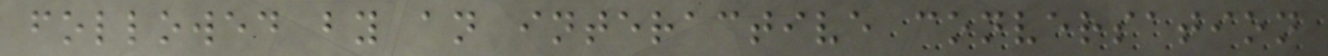followed by an interactive conversation
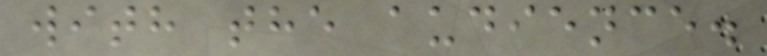with the audience.
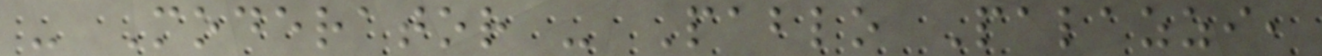- Moderator - Pablo Palazzi,
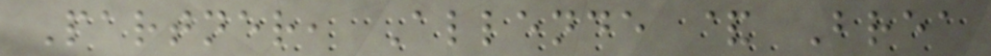Partner, Allende & Brea
